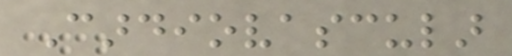Cardiovascular
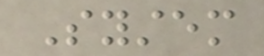System
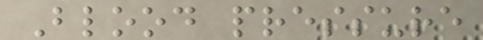Blood pressure
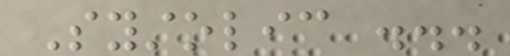Systolic ...
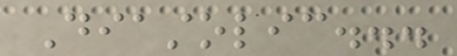Diastolic...
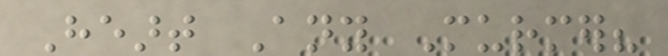Heart Any Murmer?
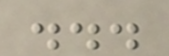...
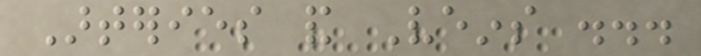Arteries and Veins ...
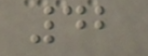42
